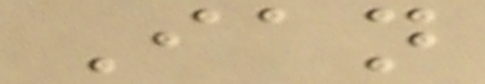Ian
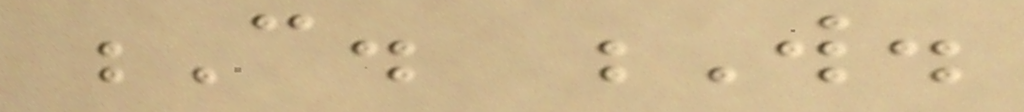C. W.
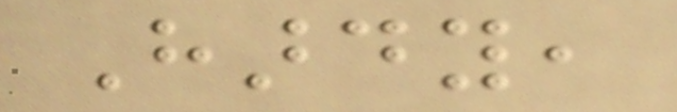Hardy,
